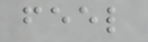feel
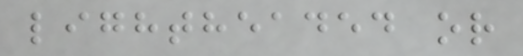lightheaded or
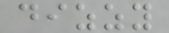dizzy
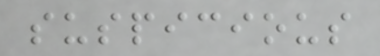suspicious
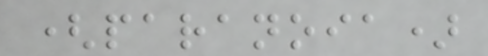(paranoia)
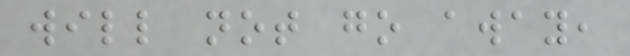will not go away,
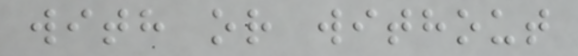with or without
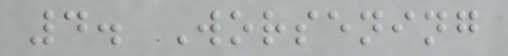4. Worsening
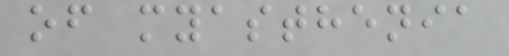of myasthenia
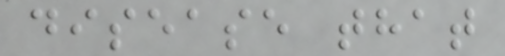disease that
